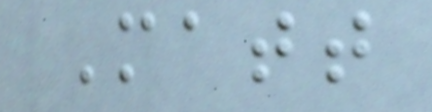Matt
